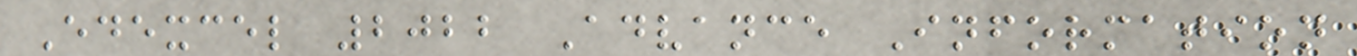Edexcel 2022 Advance Information
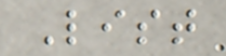List
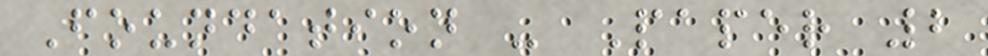Foundation - Paper 2
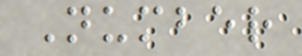Number
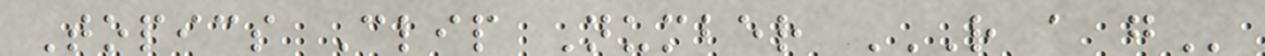Topics Clip Number R A G
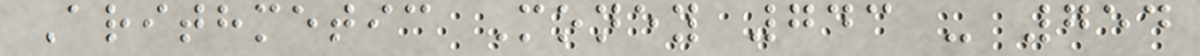Arithmetic Money 743 - 754
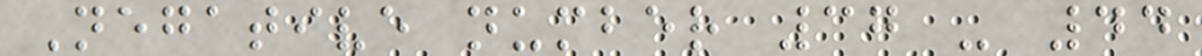Negative number 37 - 44
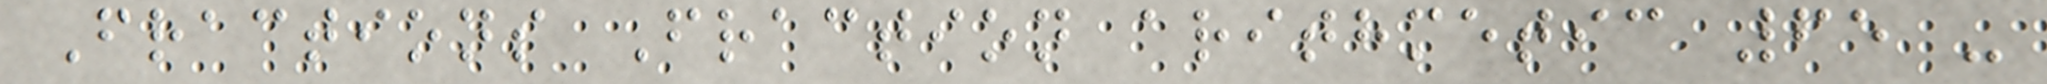Fractions Fraction arithmetic 65 -
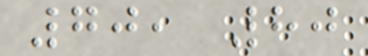70, 80
